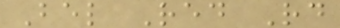Bel Red Rd
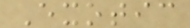Exotic
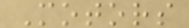Motors
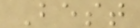Best
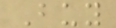Buy
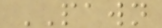PAWN
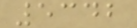5342
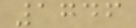1746
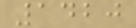1420
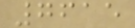7615
